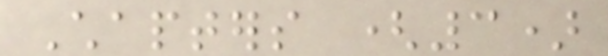Chapters (3)
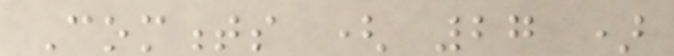Comments ( 27 )
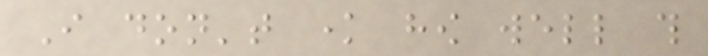I don't know how well this
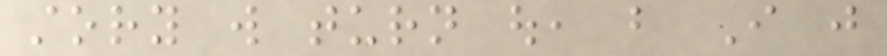story will turn out, but I just
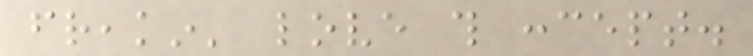freakin' love this concept.
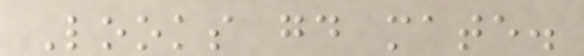Looks good mate.
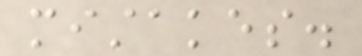mistakes.
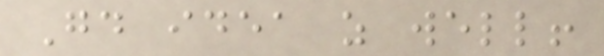Good idea as well!
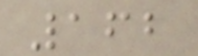162
